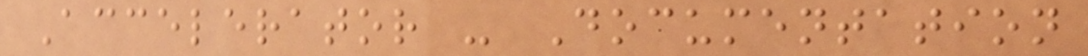Accelerator - Documentation
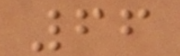66
